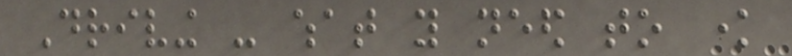Driving - what you need to know
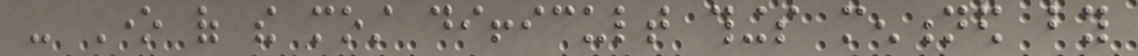- One of the most difficult things mentioned by
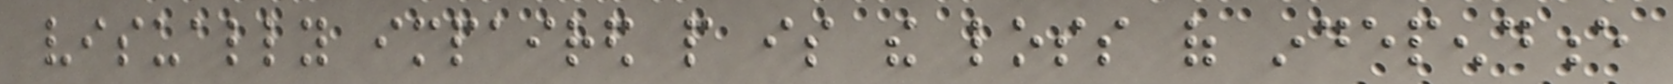visually impaired people is the loss of independence
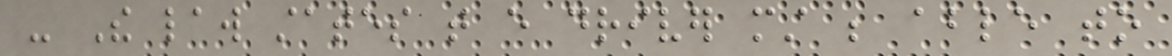- The law states that every driver must be able to
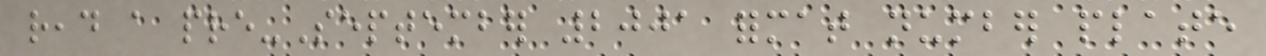read a pre-September 2001 format number plate
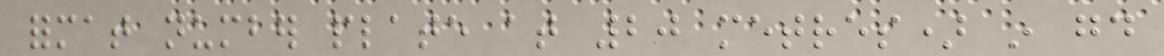format number plate at 20 metres) in good
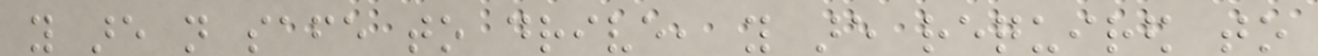you are not safe to drive, you are required to
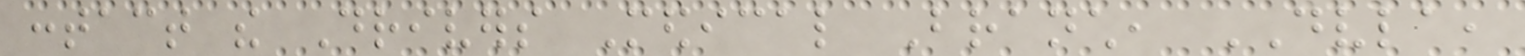contact the Drivers Medical Branch, DVLA,
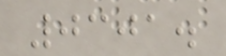0301.
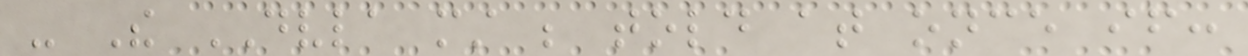- The DVLA must be told at once if:
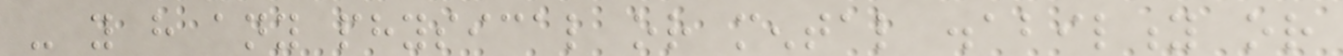- you have any physical or mental disability or
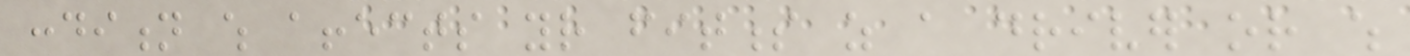condition which affects your fitness as a driver or which
